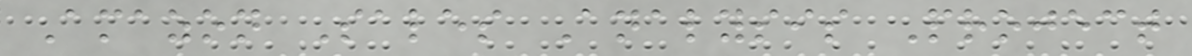Amazon Sales Analysis Project
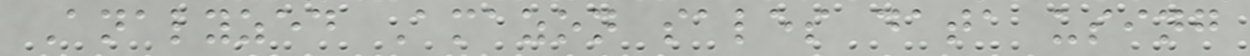Analyzed Amazon sales data using
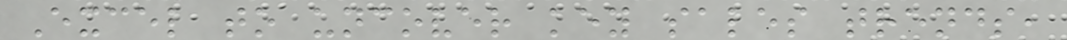Excel to uncover key sales trends,
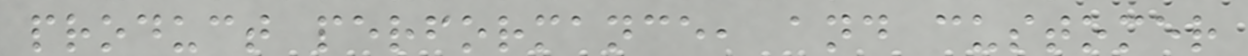product performance, and customer
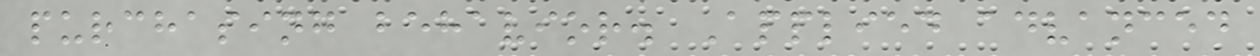purchasing behavior. Applied advanced
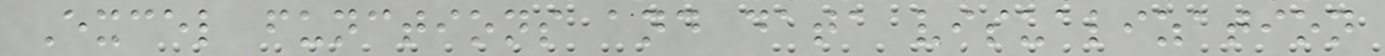Excel functions and data visualization
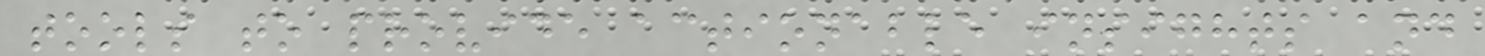tools to provide actionable insights and
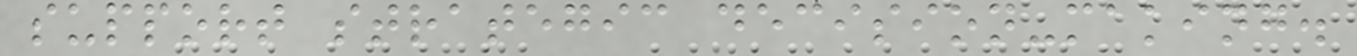support strategic decision-making.
